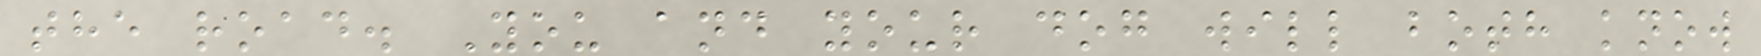the road. You and your dog will both know
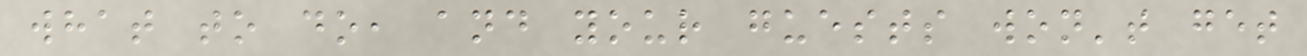what to do, and your guests won't get
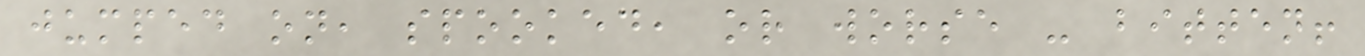jumped on, spooked, or worse - bitten!
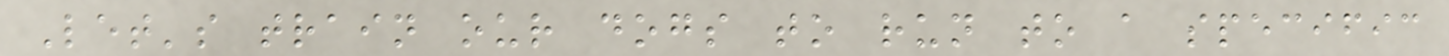Let's train our dogs to run to a specific
